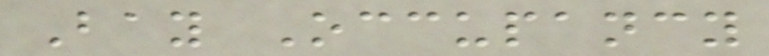Bay Occupancy
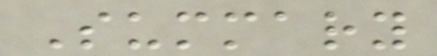Summary
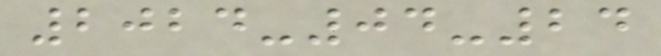2024-04-24
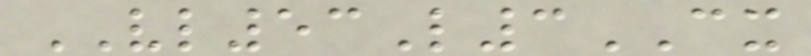VL53L3CX
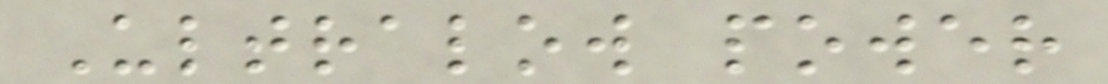Ultralow power
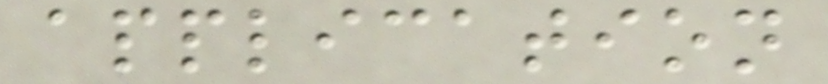application
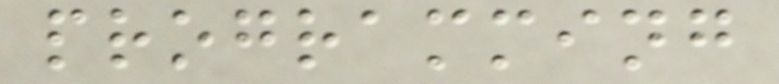programming
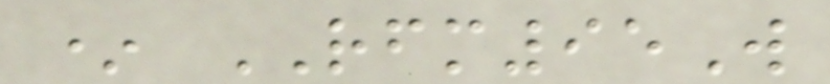* RFM95W
